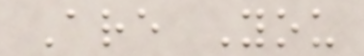Are You
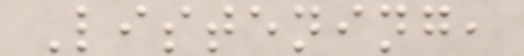Listening,
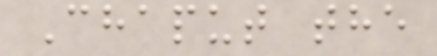Chaput the
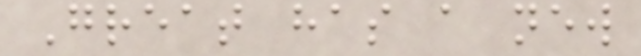Great has a new
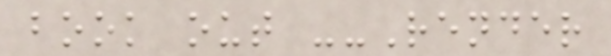book out --Render
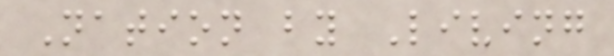Nation by Living
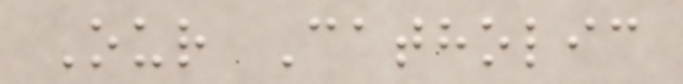Our Catholic
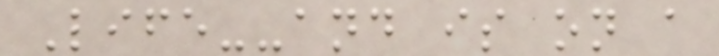Life--and is on a
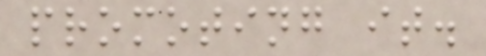promoting it.
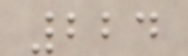224
